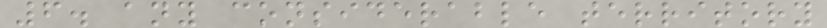6. any considerable territory
